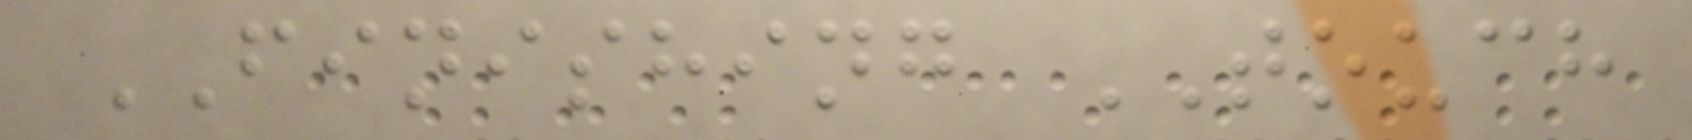FINISHING TOUCH
